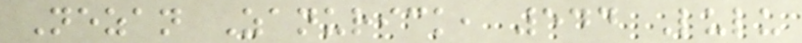Nezan Zanurick, 544 Lulu
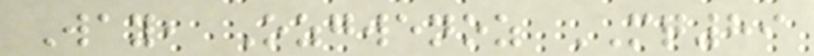Way, Ozgwenoz MQ89
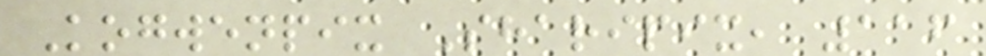Kogwenpix Sharipix, 116
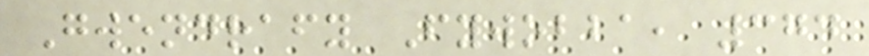Gwendrafy Fywobba, 374
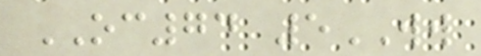OC74 5WW
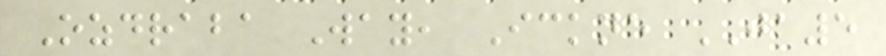Ozdraba Way, Ickne JA5
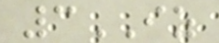3IZ
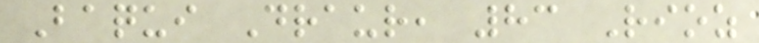Baqui Draur, 83 Rioz
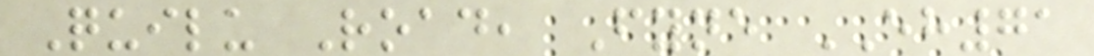Quilu Road, Fyne EH71
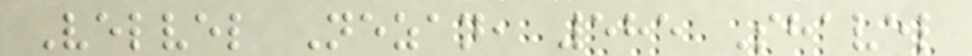Velvel Nezan, 585 Shavel
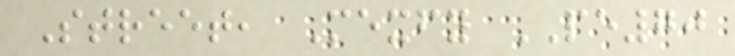Street, Mexfy PE70
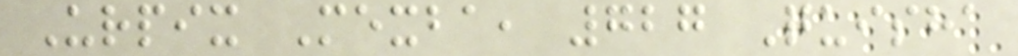Urpix Mexba, 727 Quisha
